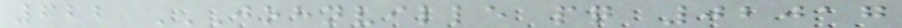622 JOHNVILLE PQ 02017
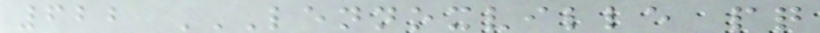622 LENNOXVILLE PQ
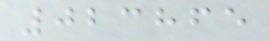023865
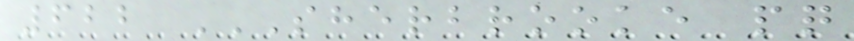622 SHERBROOKE PQ
